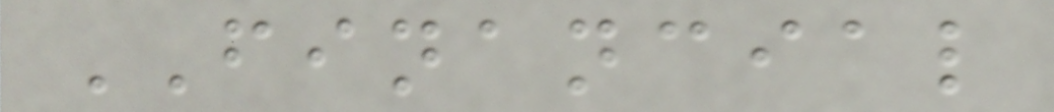FINANCIAL
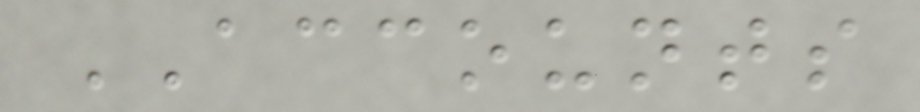ACCOUNTS
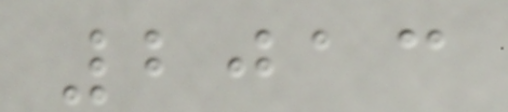2013
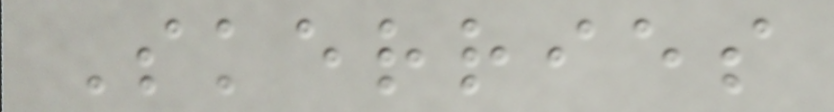Skerries
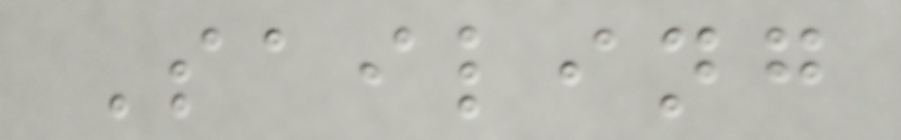Sailing
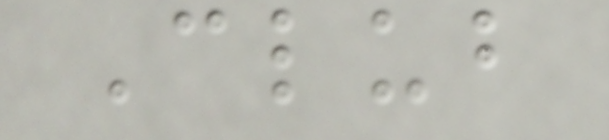Club
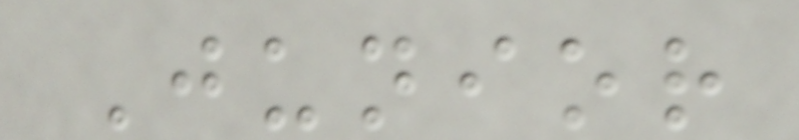Junior
